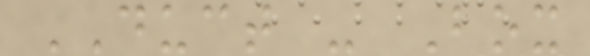DUCT - Box
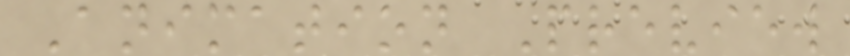Animation Preview
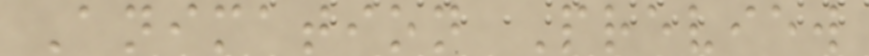Animation Preview
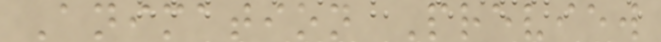Animation Preview
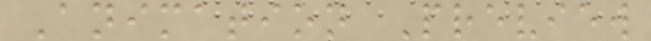Animation Preview
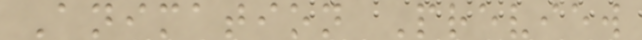Animation Preview
